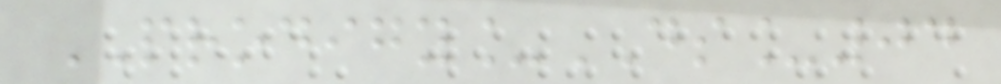PRODIGY_DS_04
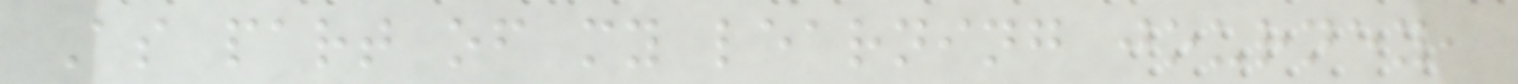As part of my learning journey,
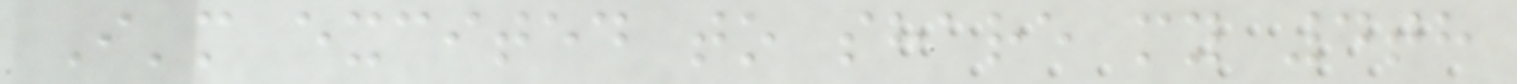I'm excited to share my 4th
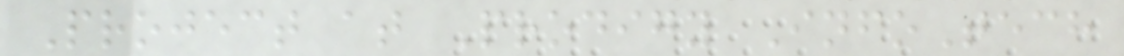Project at Prodigy InfoTech
